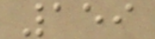159
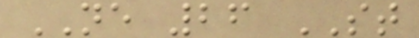NE 26 ST
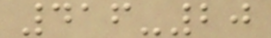416-20
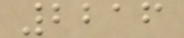2216
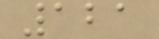121
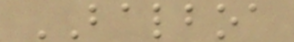BALBOA
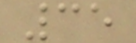35
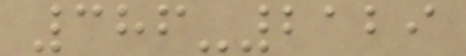386-2129
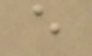e
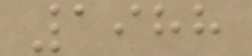1988
